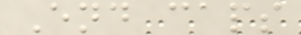End caps
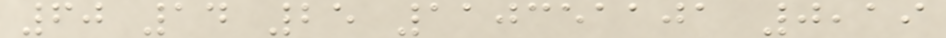60 14 25 110351101 0,19
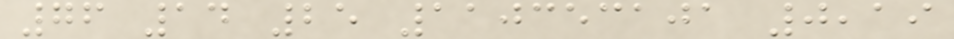76 14 25 110353101 0,19
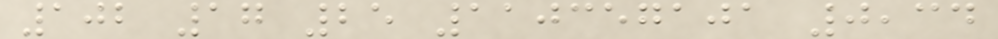102 17 25 110357101 0,34
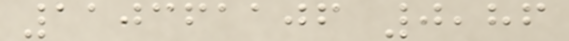110361106 0,86
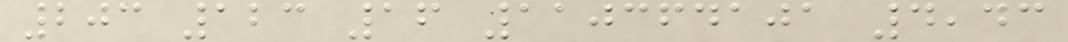203 123 16 110364101 4,43
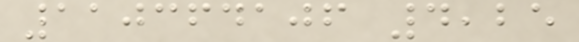110364106 4,25
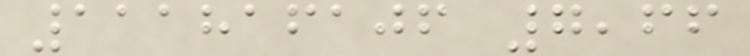111816106 7,66
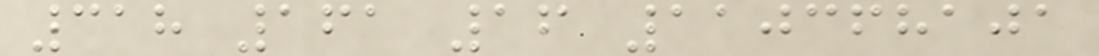318 161 16 110368101
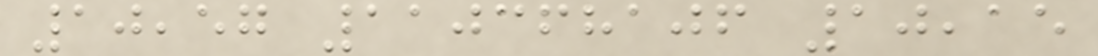10,57 110368106 10,15
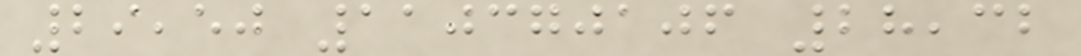29,50 110370106 28,32
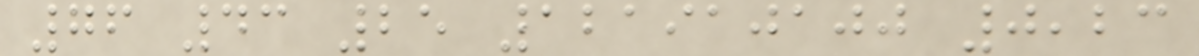76 43 25 121910100 0,23
